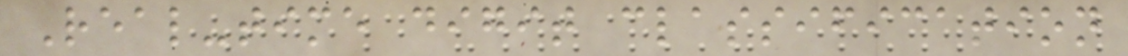Real-time digit classification
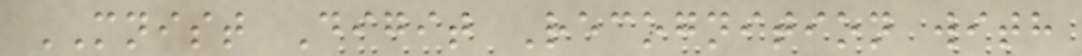MNIST Digit Recognition with
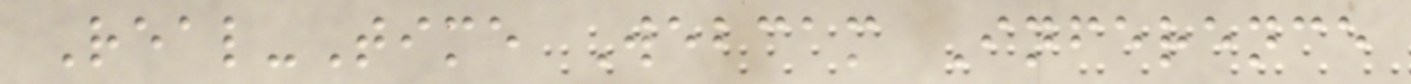Real-Time Webcam Inference
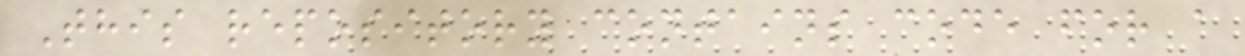This repository contains code for a
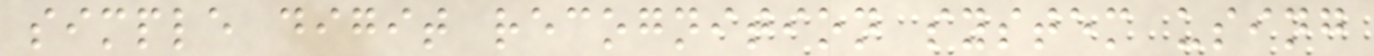simple digit recognition system using
